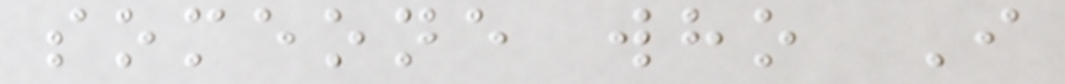someone who I
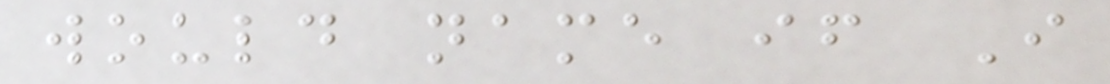would name if I
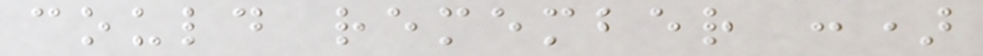could remember :)
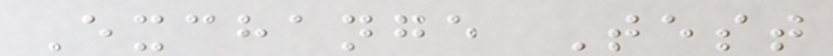Exchange Test
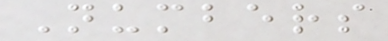Numbers
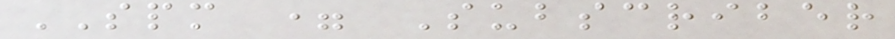SPM = Subscriber
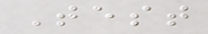Test
